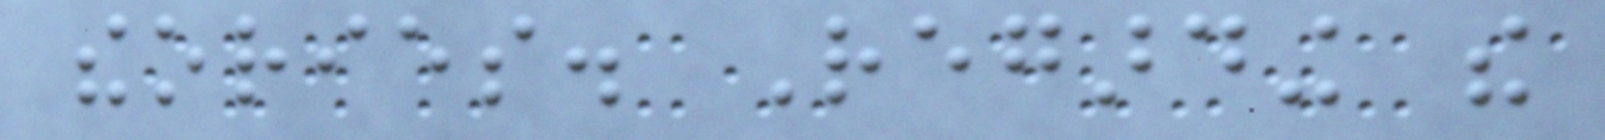theories. Regarding the
